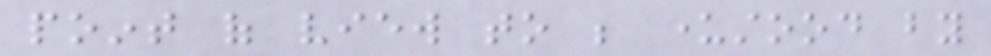point of view to be understood by
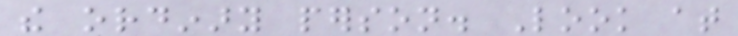the ordinary person. Look at
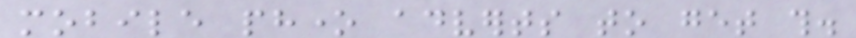mobile phone adverts to get this.
